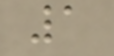1
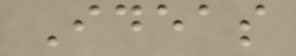Ideas
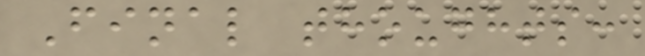Final thoughts:
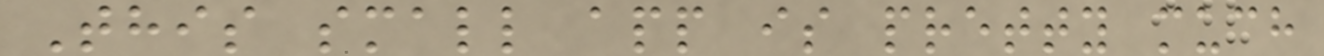This small app is pretty much
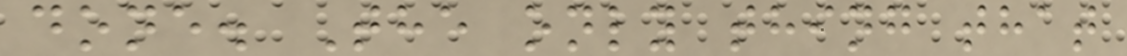done. The only thing that
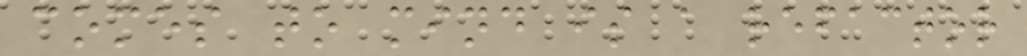comes to mind is a refactor
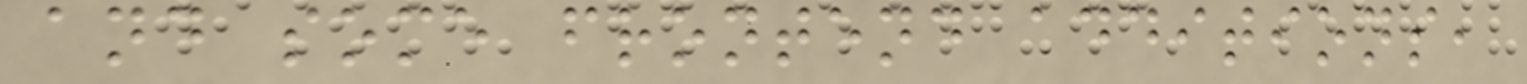and some frontend additions,
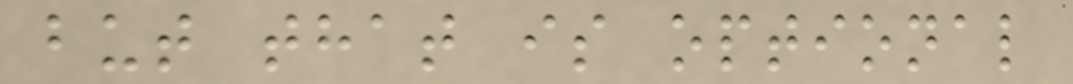but that is optional
